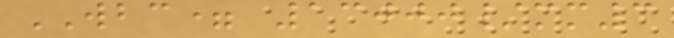WBC= 13000/mm3
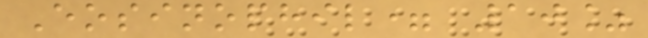Eosinophil= 10%
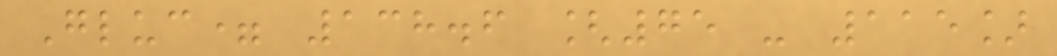Gluc= 138.6 [75 - 115]
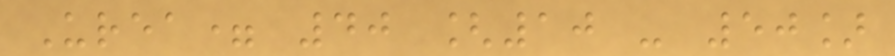Urea= 40 [10 - 50]
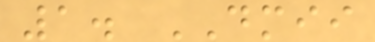1. DMII
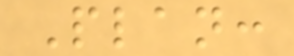Plan:
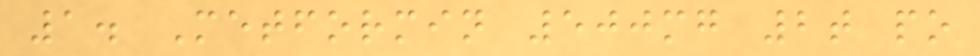1. Metformin 500mg 2t po
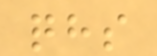qhs
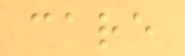care
